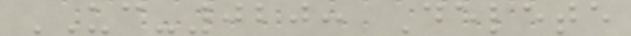UC-020: Delete
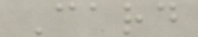Card
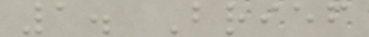1. Brief
